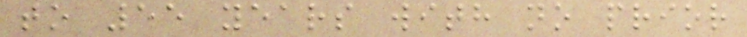to 55 years with no prior
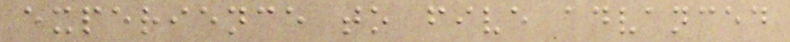experience to five advanced
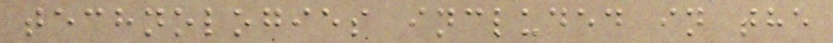technologies included in the
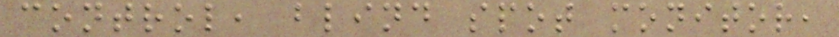control, blind spot monitor,
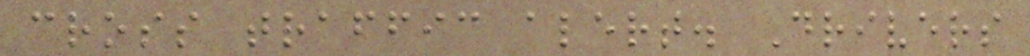cross traffic alert. Drivers
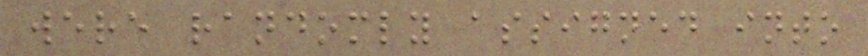were randomly assigned into
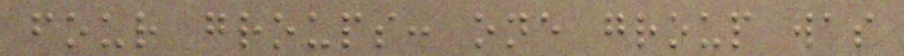four groups: one group was
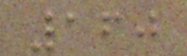160
